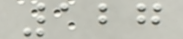127
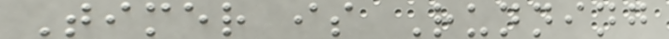Timer is Running
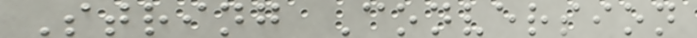String Conversion
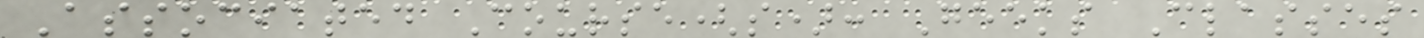Associated Course(s): Geeks Classes
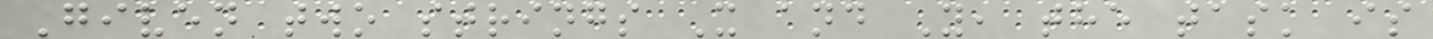Given two strings X and Y, the task is
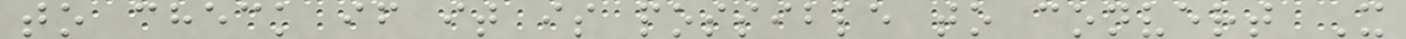to check if it is possible to convert X
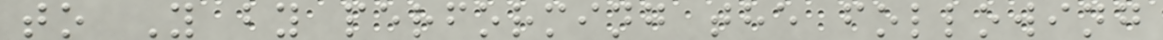to Y by performing the following
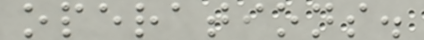operations.
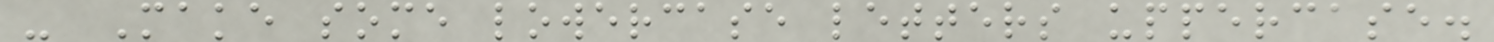- Make some lowercase letters uppercase.
